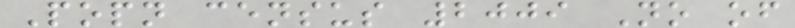Popn census 2009 No of
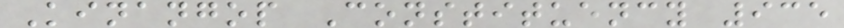Kinangop Constituency 935
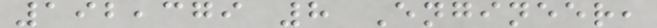192,379 8 Engineer,
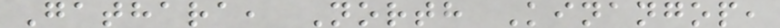Gathara, North Kinangop,
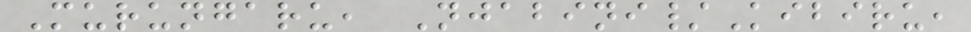Murungaru, Njabini/Kibiru,
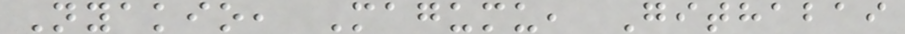Nyakio, Magumu, Githabai
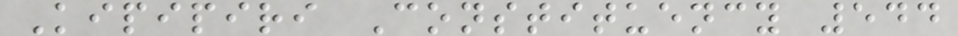Kipipiri Constituency 544
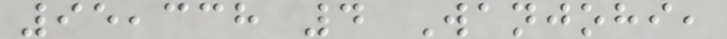95,338 4 Wanjohi,
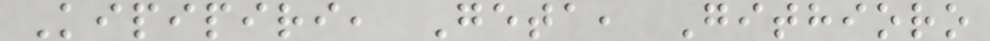Kipipiri, Geta, Githioro
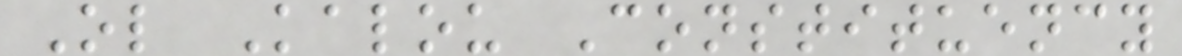Ol Kalou Constituency
